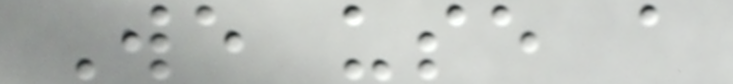We use a
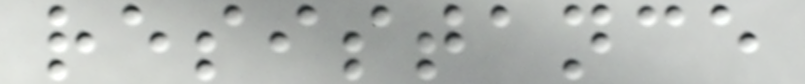resistance
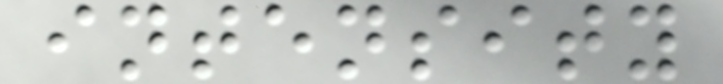intensity
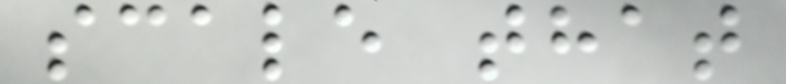scale that
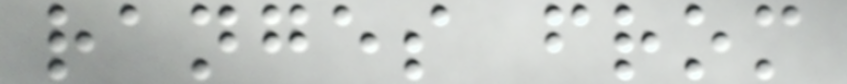ranges from
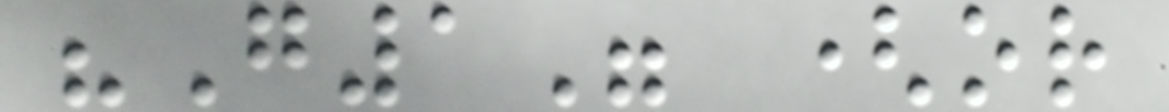"G1" (or
